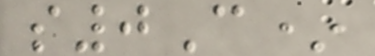s0C*
